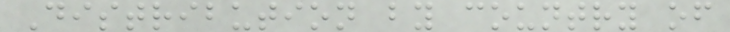Distribution by country of
